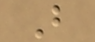B
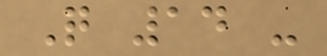Q 14 -
